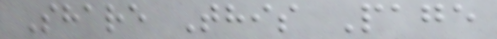Share This Page
